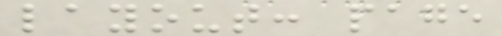layout: page
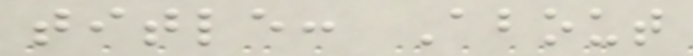title: About
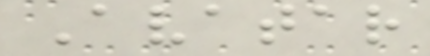Avatar
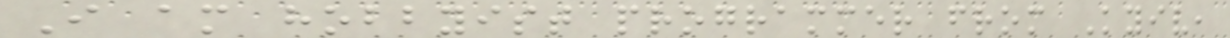I am hobbyist programmer from Kyiv,
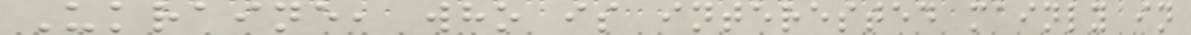Ukraine, who is interested mainly in
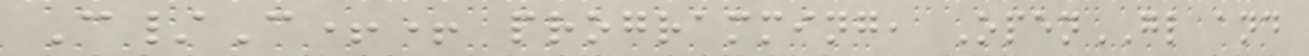C/C++ programming, OpenGL and
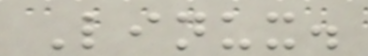Linux.
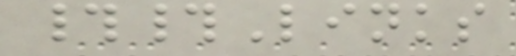##Links
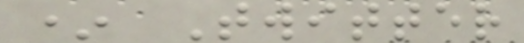* Twitter
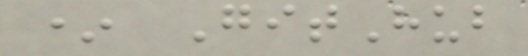* GitHub
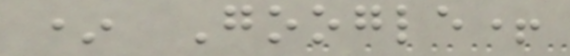* Google+
